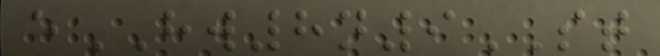eHW8n9ST
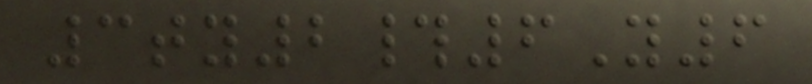3ty2#6Y6
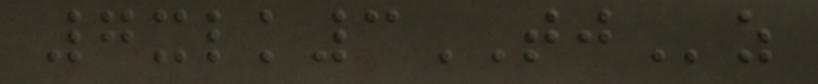7xlk3TJz
